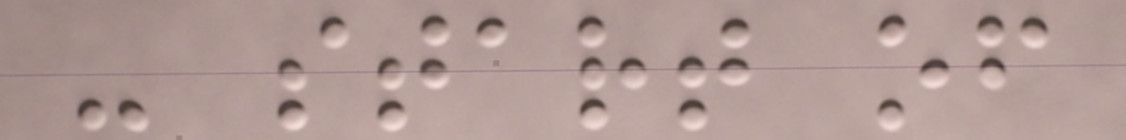- start of
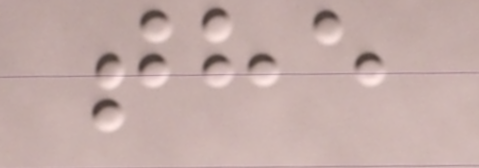the
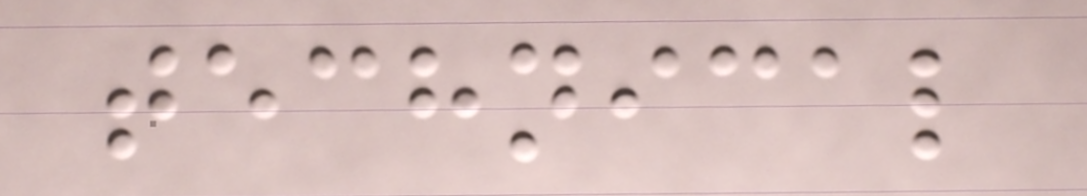technical
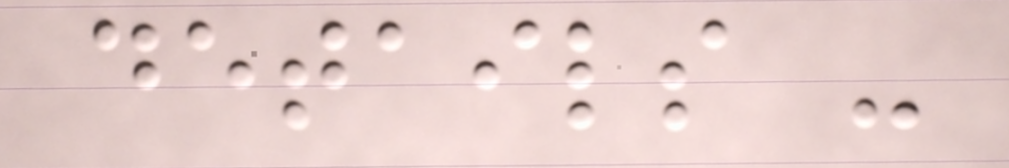details -
